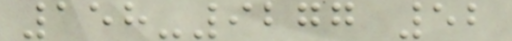158-9277 52
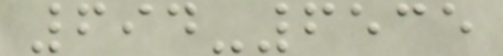694-6535
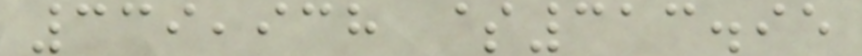339,938 $313.95
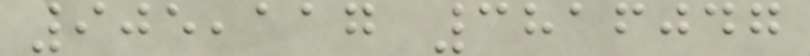905,117 3816047
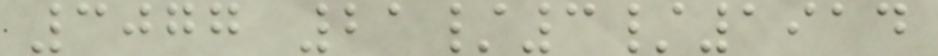3077 21/3/1914
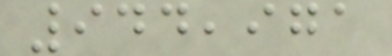944,971
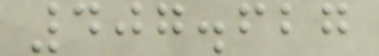407.627
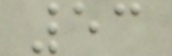53
